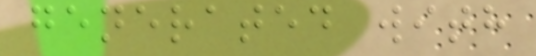generated with
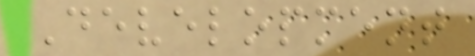Development
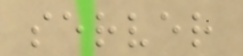server
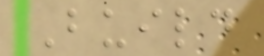Build
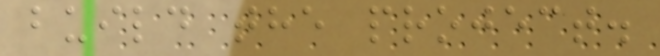build the project.
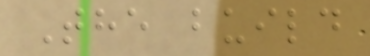The build
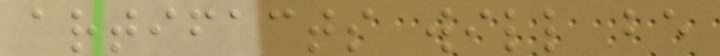artifacts will be
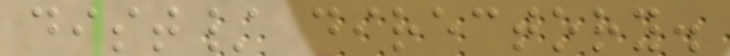dist/ directory.
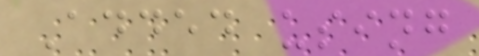Added using
